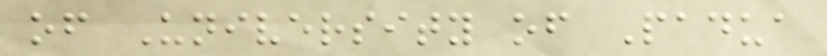of University of Padua
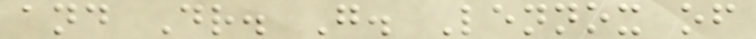and Dr. G. Lennox of
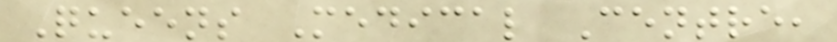Queens Medical Centre,
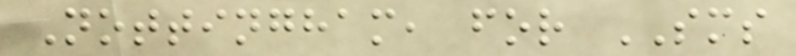Nottingham, for SMS
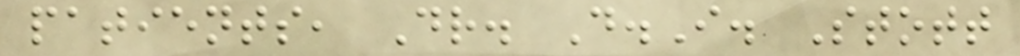patients, Dr. D.I. Stott
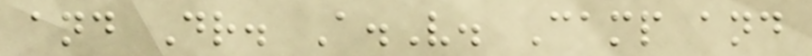and Dr. A.V. Camp and
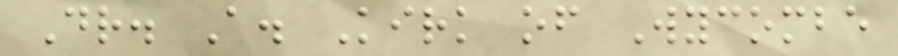Dr. A. Kirk of Wycombe
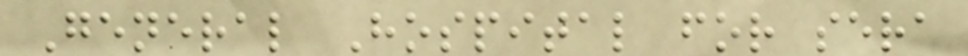General Hospital for sera
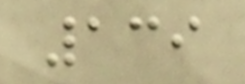139
